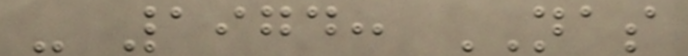- 1974: NAS
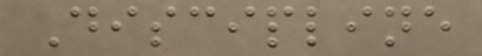Discipline
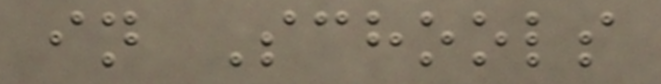in Schools
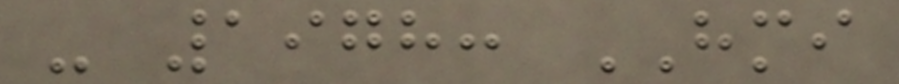- 1978: HMI
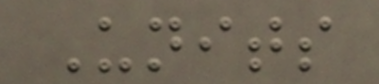Units
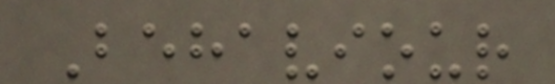Behaviour
